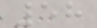58
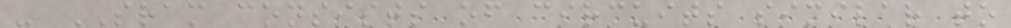- SRAM consists of circuits similar to
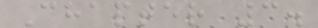Chapter 3.
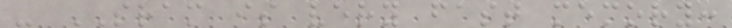- SRAM is very fast memory:
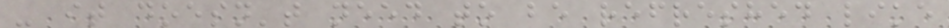- it doesn't need to be refreshed like
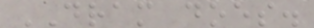DRAM does.
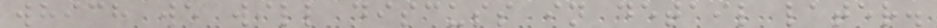which we will discuss in detail later.
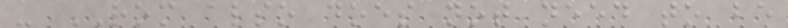- ROM also does not need to be
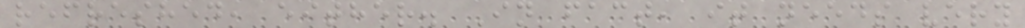refreshed, either. In fact, it needs very
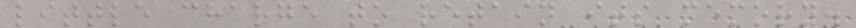little charge to retain its memory.
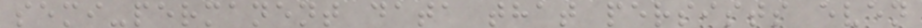semi-permanent data that persists even
